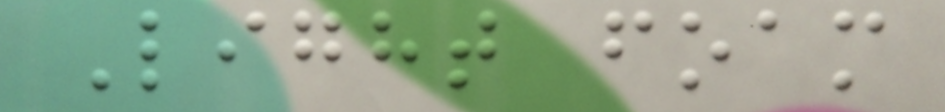Light foam
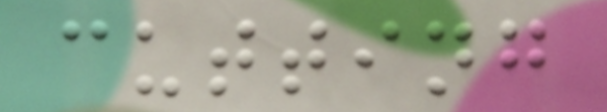cutting
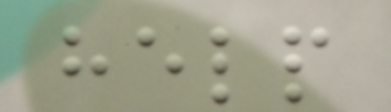help
